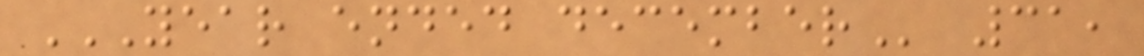YEAR ENDED DECEMBER 31,
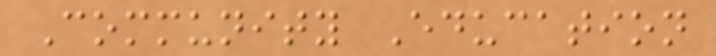Community Education
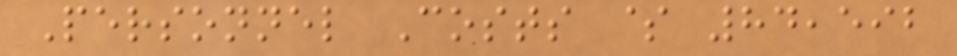Personnel Costs $ 84,592
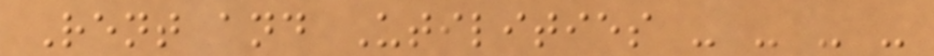Rent and Utilities - - - -
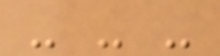- - -
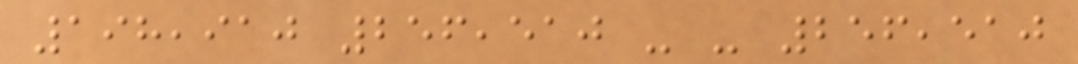198,910 256,510 - - 256,510
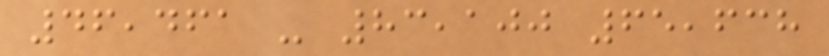46,461 - 83,100 65,638
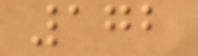172
